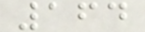164
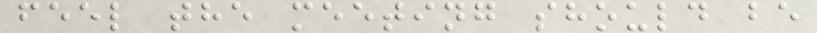feel the meeting should be
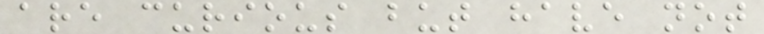are curious but have not
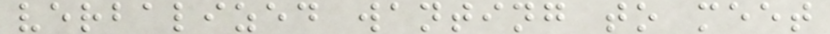verbalized wanting to meet
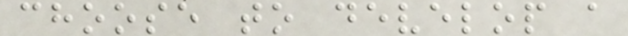choose to develop a
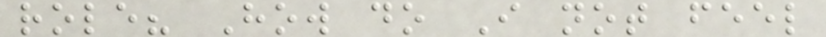role? How do I not feel
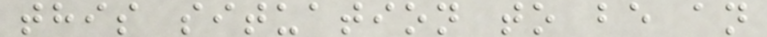this situation to be an
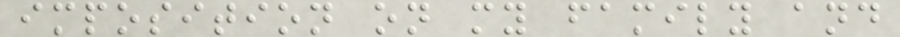imposition on my family and
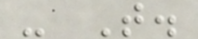- T.
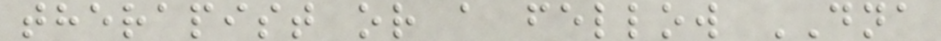therapist or a fellow DNA
